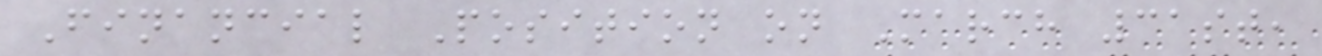Financial Position on March 31st,
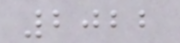2022
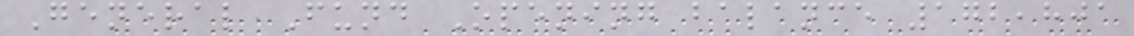General Fund Opening balance 172,801
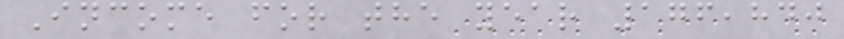Income for the year 176,840
